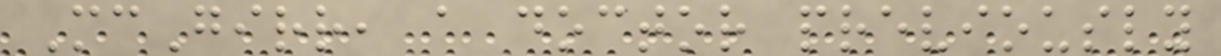McGirr, a doctor previously
